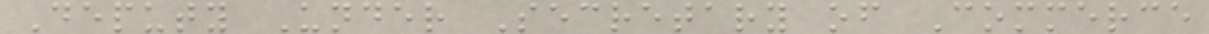Deputy Under Secretary of Commerce
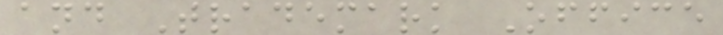and Trademark Office
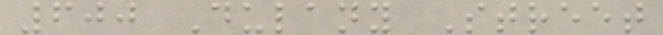600 Dulany Street
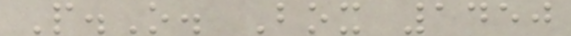P.O. Box 1450
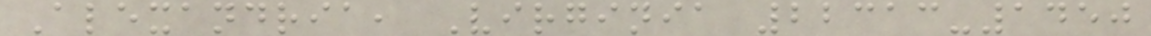Alexandria, Virginia 22313-1450
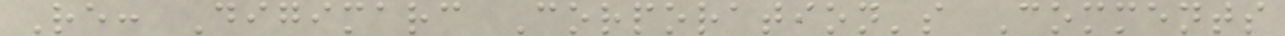Re: Digimarc Corporation's Comments
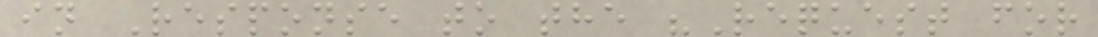in Response to the "Request for
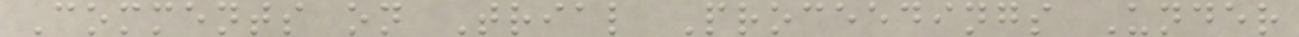Comments on Trial Proceedings Under
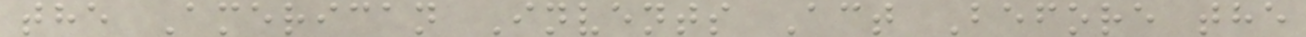the American Invents Act Before the
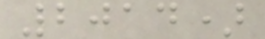2014)
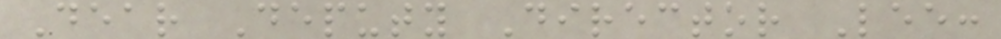Dear Deputy Director Lee:
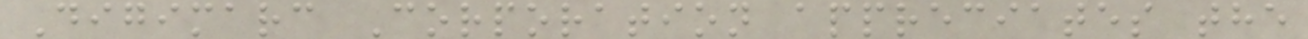Digimarc Corporation appreciates the
